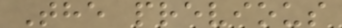The previous
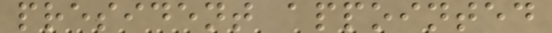president appointed
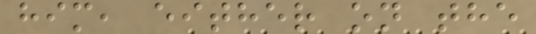him, either on the
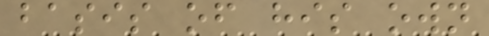basis of his own
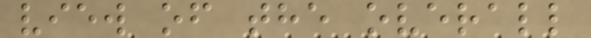view of the overall
